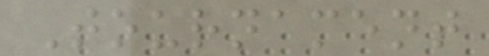Tournament
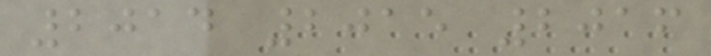2014 2015 2016
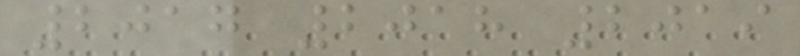2017 2018 2019
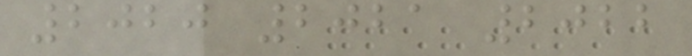2020 2021 2022
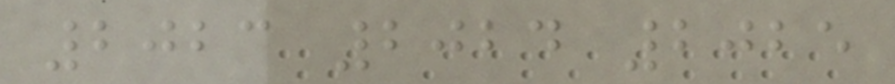2023 2024 2025
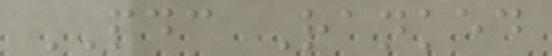PDC Ranked
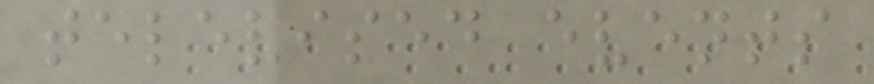televised events
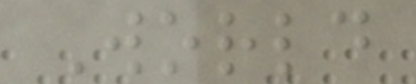World
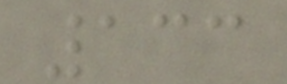133
